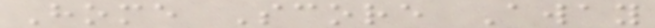Home Score Away
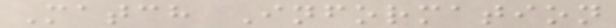Match Information
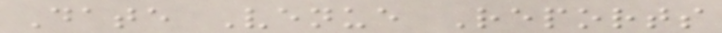Date Venue Reports
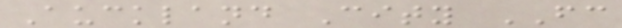Auckland City FC
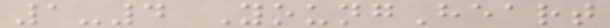1-4 YoungHeart
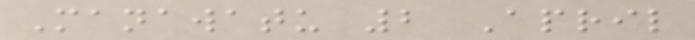Manawatu 2 April
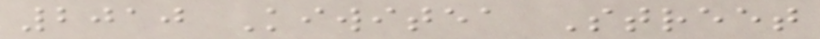2010 Kiwitea Street
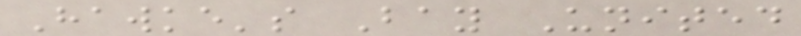Hawke's Bay United
